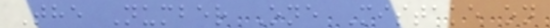The Number One Mistake on
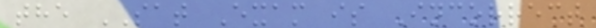the SAT Exam is Incorrect
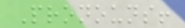Pronouns!
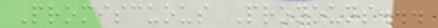Promiscuous Pronouns...
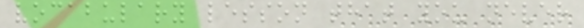vocabulary lesson that you never
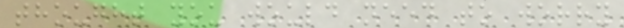thought you would need to worry
